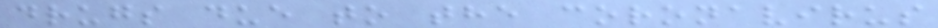drugs due to the coronavirus
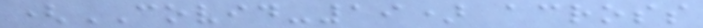(COVID-19) across
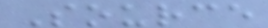Source
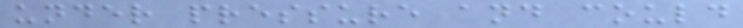under pressure and could
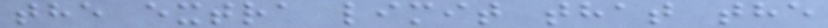the extra limit that the
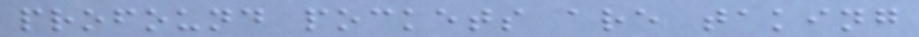profound pockets are taking
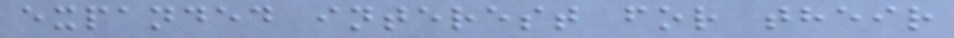expanded interest for their
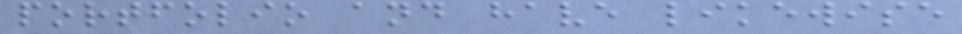portfolio and have likewise
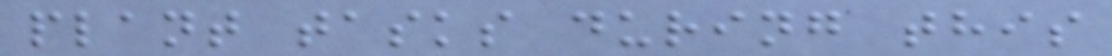plant tasks during this
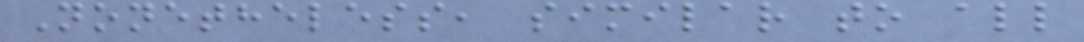Nonetheless, similar to all
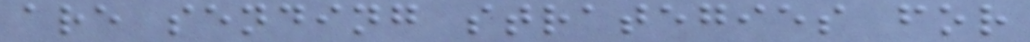are sending strategies for
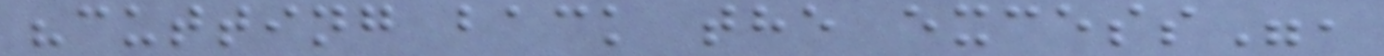"cutting back the excess",
